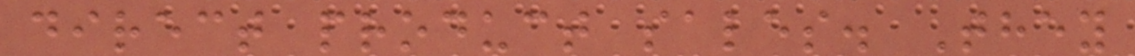direct product sales. They
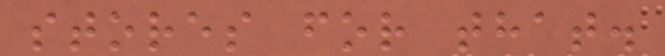stores for that.
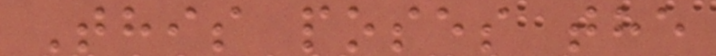This poses the
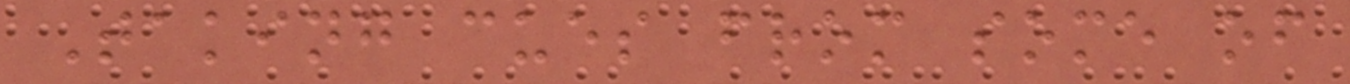Taking cues from some of
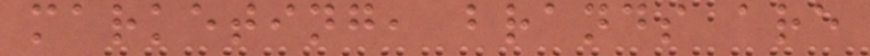marketing, brands are
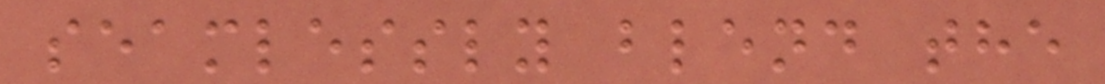seamlessly blend the
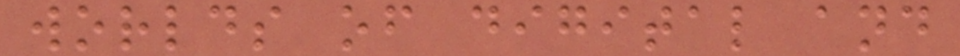worlds of digital and
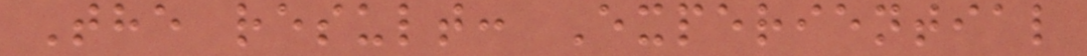The result: Experiential
